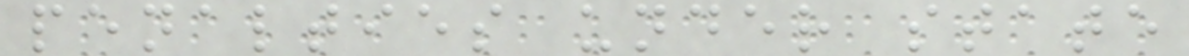penalties under state
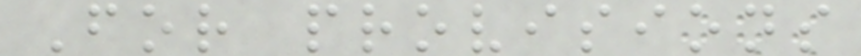For provisions
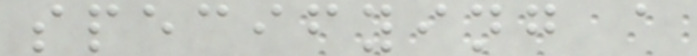specifying a
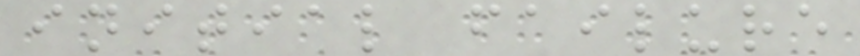initial failure
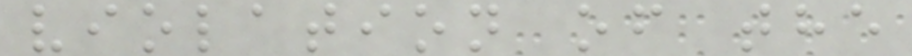violation of the
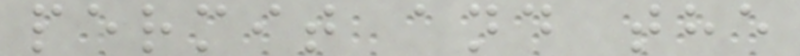permit and the
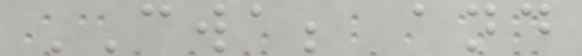CWA; and
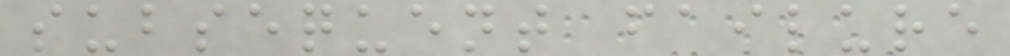subsequent failure
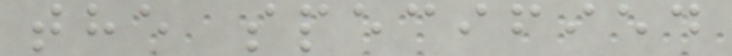the specified
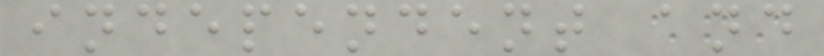independent and
